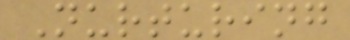Nurturing
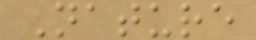Nature
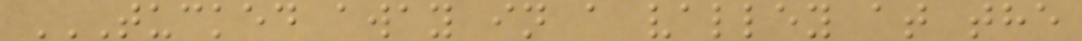TUCKED AWAY IN A VALLEY AT THE
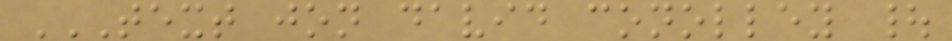TEXT JON DAVID CONOLLEY |
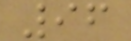96
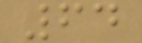64
